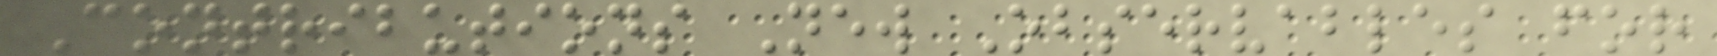Contributions New Observables for
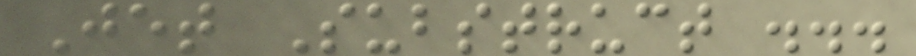Jet Substruct ...
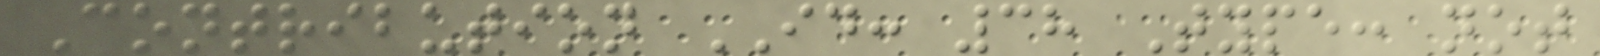Contribution ID: 38 Type: not
